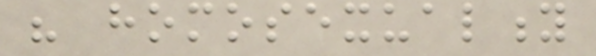his homosexuality
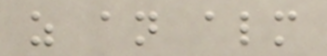as an almost
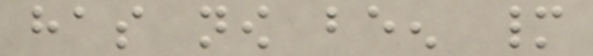has now been many
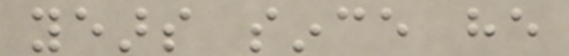years since he
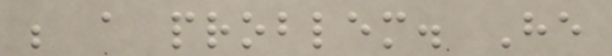be a problem. He
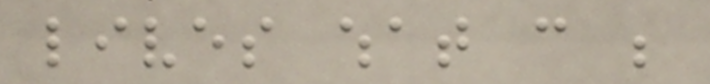lives what can be
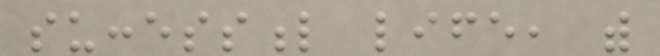successful life, with
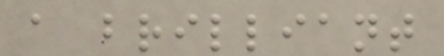a brilliant
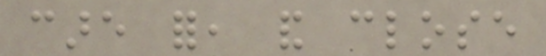care for, and close
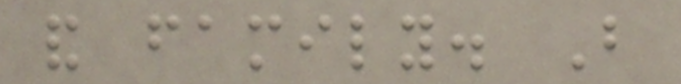and family. But
